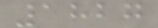1827
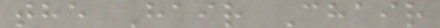the Hair Chair
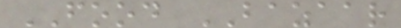FOOD BAZAAR
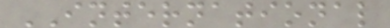INTERNATIONAL
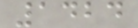1424
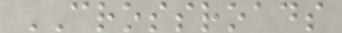CROSSROADS
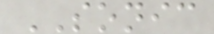SONIC
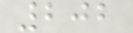202
